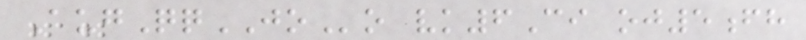AugQqJOo vk6Ci oj5fh
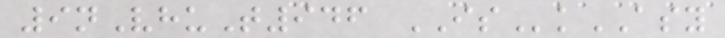9nVhuT946 ISkASY
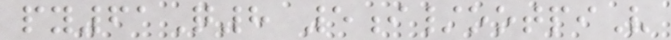py61Q8 5i/ootpiV
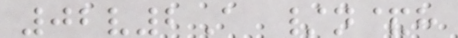02v2A /n&h
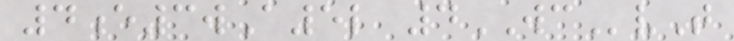4e3wA5l 4WCvT
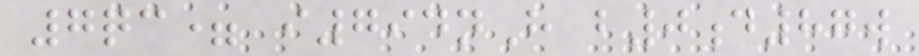7qc= i794nH b0d87w
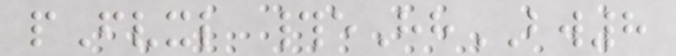pFvxl #eHhBW8
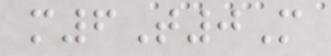m6T0M
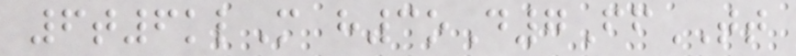6t6klM h3oD7FfTT
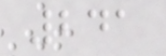241
